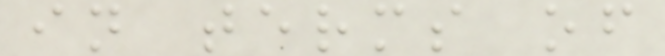in terms of
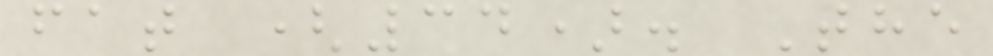fat (34). The
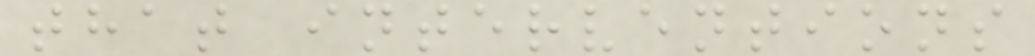that interventions
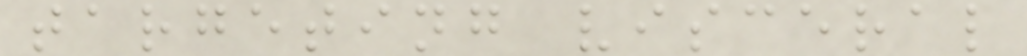targeting visceral
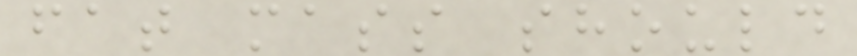fat mass should
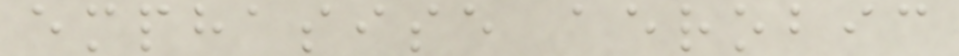emphasise aerobic
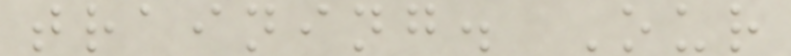training. Our
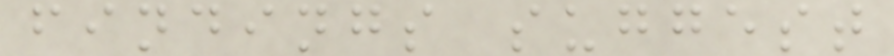findings suggest
